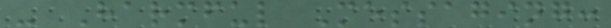- Harmful Messaging:
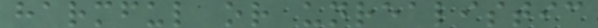harmful or unrealistic
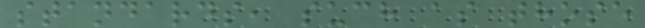standards, such as those
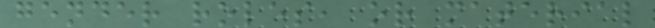gender roles, or material
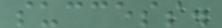success.
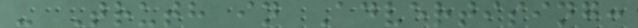- Truth in Advertising:
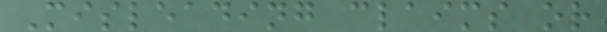Misleading claims or
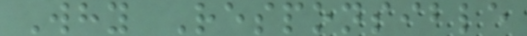Why Responsible
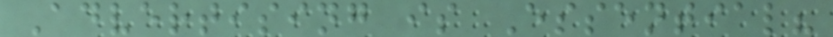Advertising is Essential?
